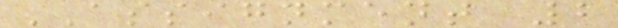ASSIGNMENT 2
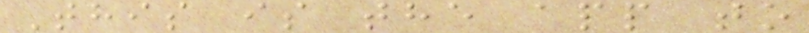This is the app to
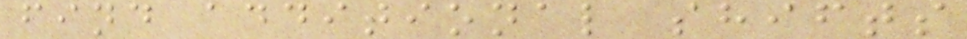find additional shifts
